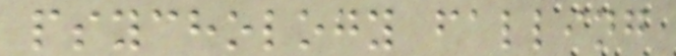psychology falling
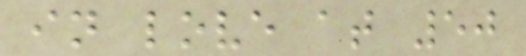in love at 50
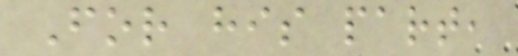For his part,
